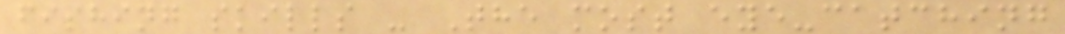fishing skills - The most eye-catching
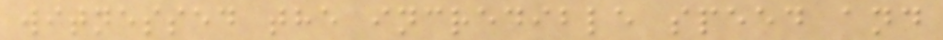witnessed the incredible speed and
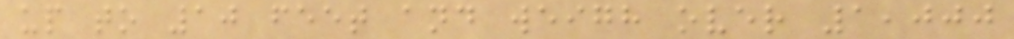up to 10 feet and weigh over 1,000
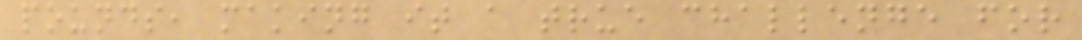pounds, making it a true challenge for
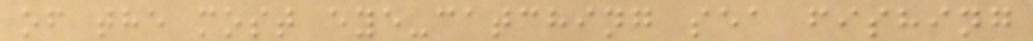of the most eye-catching sea fishing
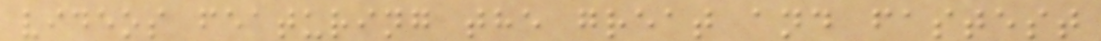videos featuring the great and fastest
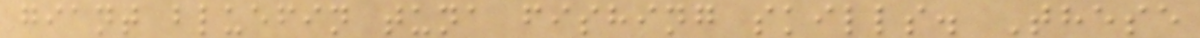giant bluefin tuna fishing skills. These
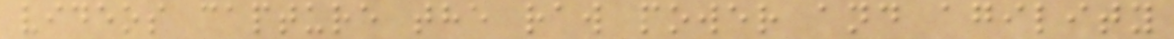videos capture the raw power and agility
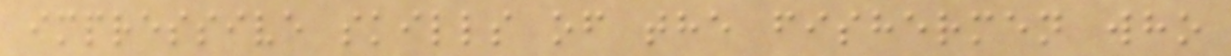impressive skills of the fishermen who
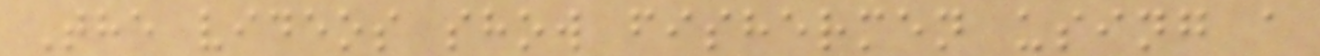The videos show fishermen using a
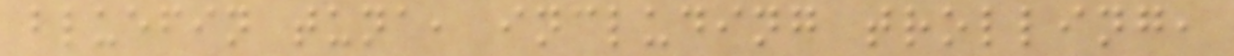bluefin tuna, including trolling,
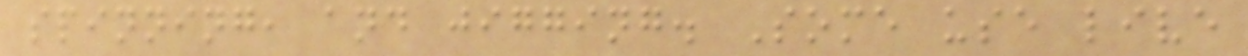spinning, and jigging. Some use live
